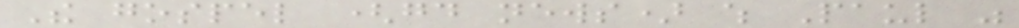The gospel (good news) which Paul was
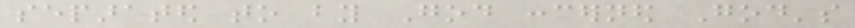separated to by God concerned God's
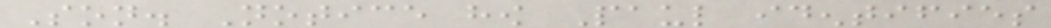Son. Notice how Paul identifies
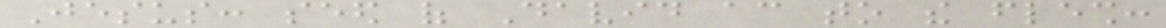Jesus: seed of David according to the flesh:
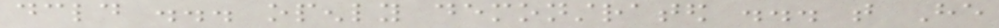declared ... openly demonstrated ... that He
